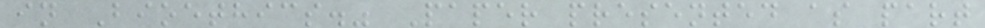in Bioethics." Paper presented as part
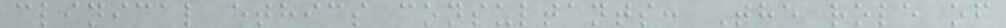clinical ethics consultants: The role of
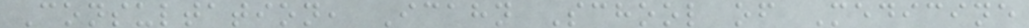Consultation, Icahn School of Medicine
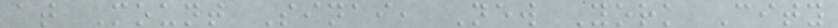at Mount Sinai, New York City
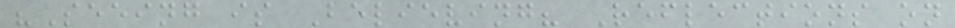"Seeing is Believing? Reflections on
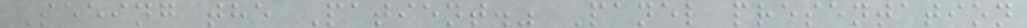Seeing the Patient." Panel presentation
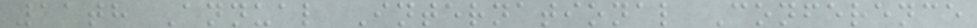11th Annual International Conference
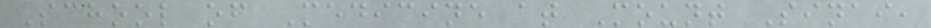School of Medicine at Mount Sinai,
